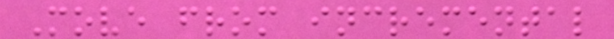Move from incremental
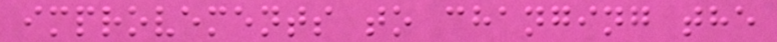improvements to changing the
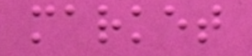market
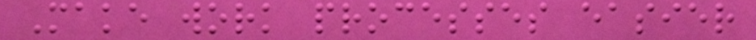Make work processes easier
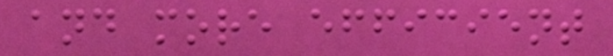and more efficient
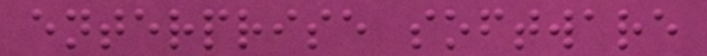enterprise software
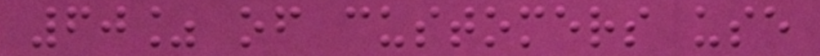60% of customers use
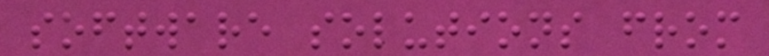software solutions from
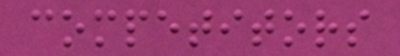competitors
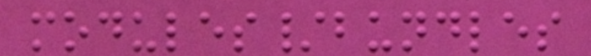modules/bundles
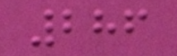286
